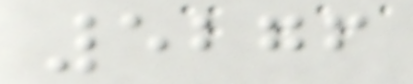5276
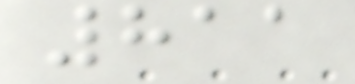811
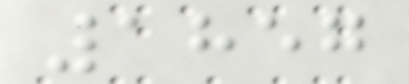1857
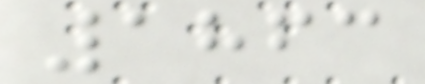1863
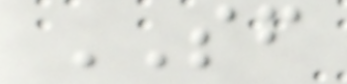SF
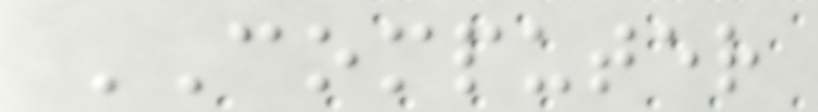COMPUTER
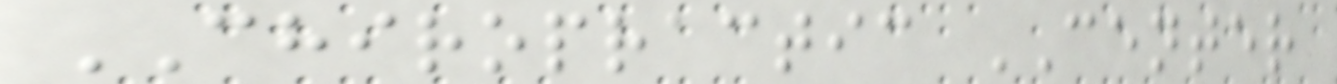CHIROPRACTIC CENTER
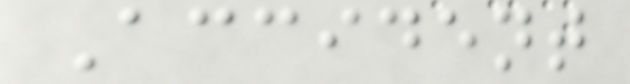Accident
